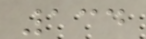134
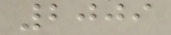2009
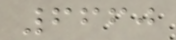6660
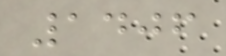1406
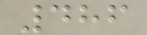486
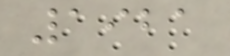1921
